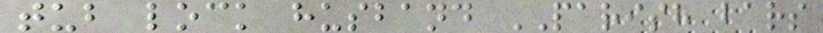tub lock husband PARISH bars
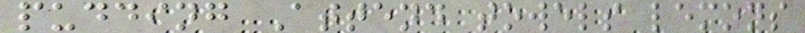pudding Attend towels lemons
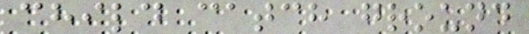child catch ground
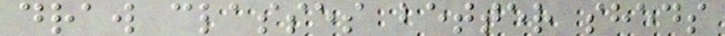draw classes better sheds
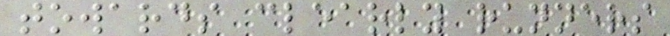towards clearly runners
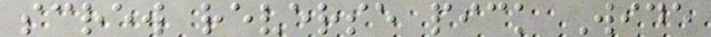screw reverse pick Wide
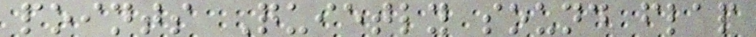points Quietly sound flap
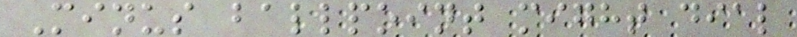Minus ballpoint might dial
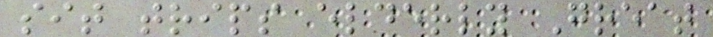sit trips elderly Great
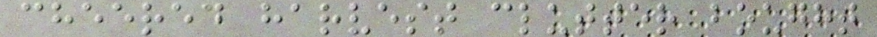cheered harvest clutter bought
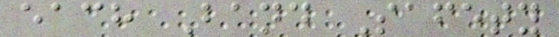each Band Safety
